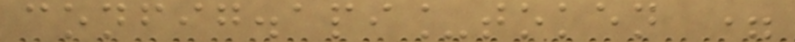config.api_token =
